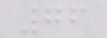76
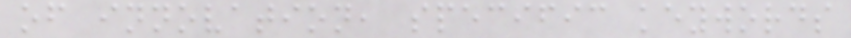of innovation, specific keywords
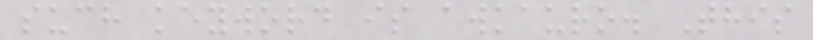such keyword is awkauro. This
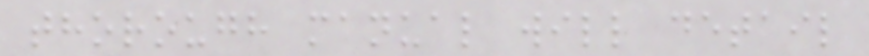thorough manual will detail
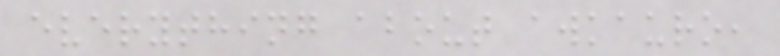everything about awkauro,
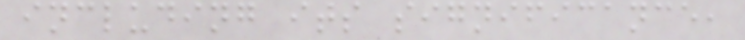including its significance,
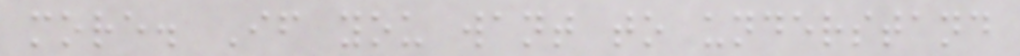more. If you want to understand
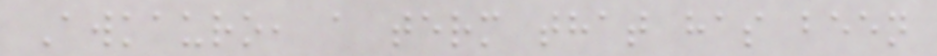Awkauro, a term that has been
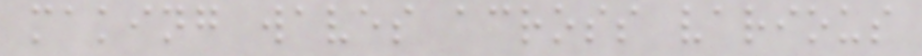making waves across various
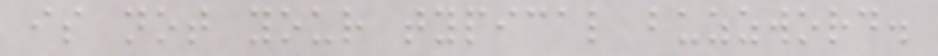is not your typical buzzword.
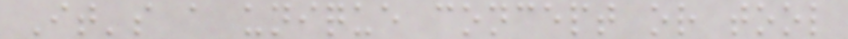It's a unique concept or tool
